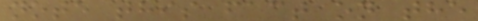note this fact on the
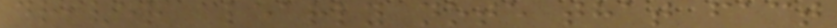driver clearly note that fact
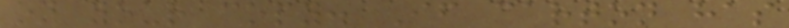on your copy. If carton has
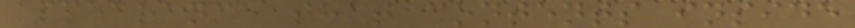appearance that contents inside
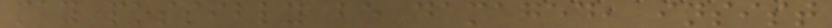may possibly be damaged, insist
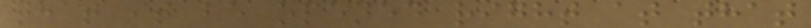that it be opened right at that
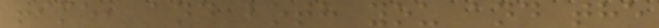time, and both you and the
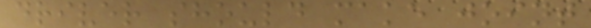driver should make joint
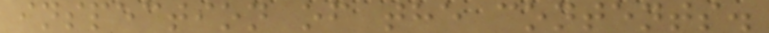inspection of the contents.
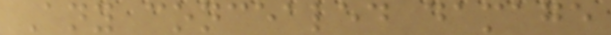Any concealed damage
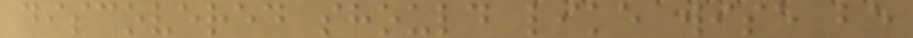discovered should like wise be
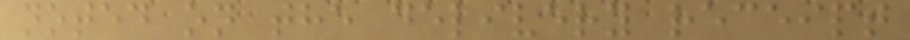noted on the delivery receipt
